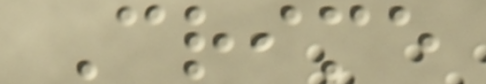Crime
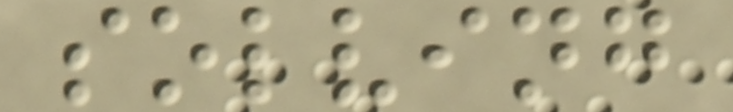solving
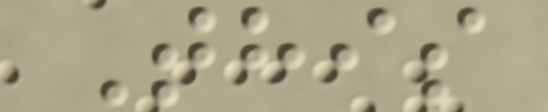This
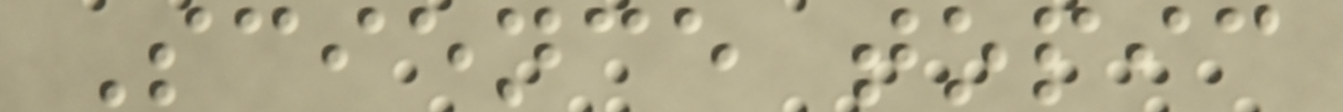Science topic
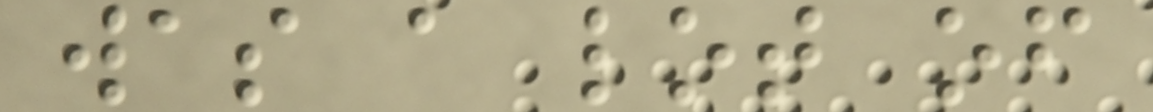was a lot of
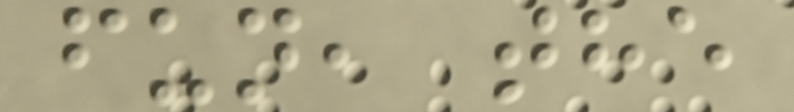fun, the
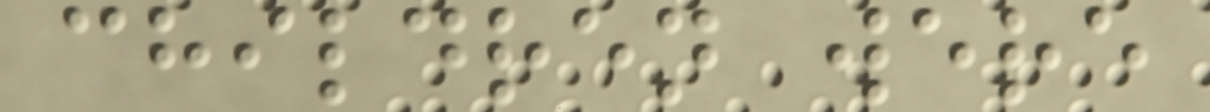children were
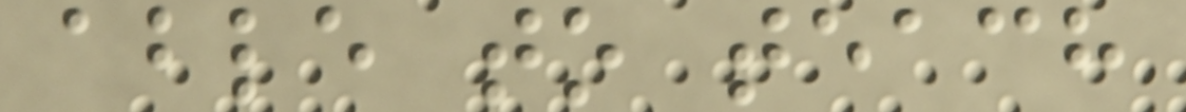able to teach
